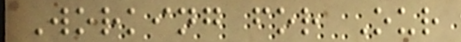Working for Our
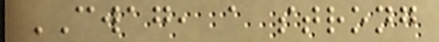CWAG, a strong
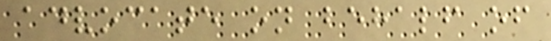advocate on behalf of
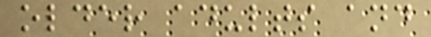older adults and
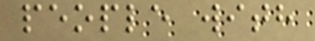people with
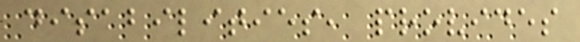disabilities, provides
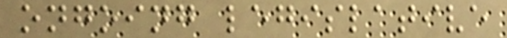ongoing legislative
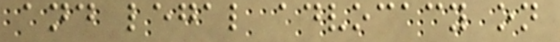and legal advocacy on
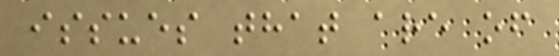issues that are of
